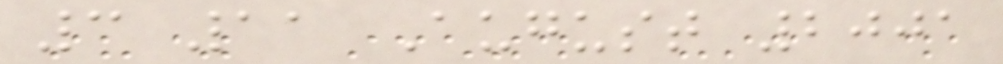3 11 August 2001
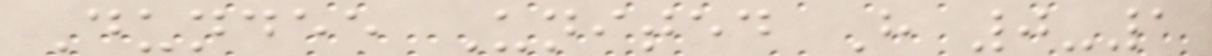Dundee United H 0-1
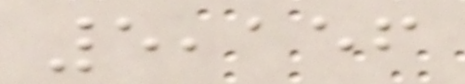5,156
